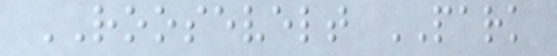ROOSEVELT PARK
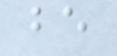be
